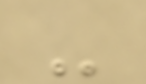-
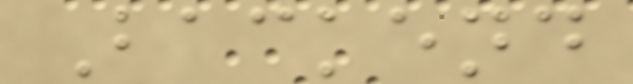Backend
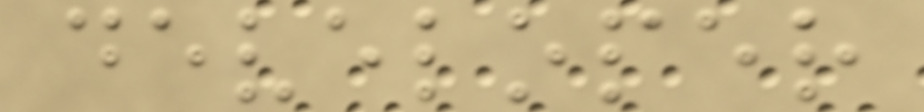developer
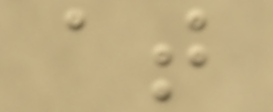at
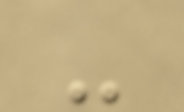-
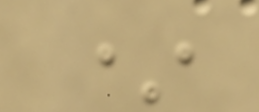*
